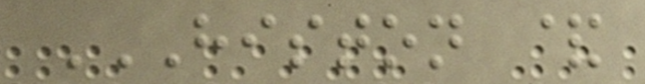HISTON &
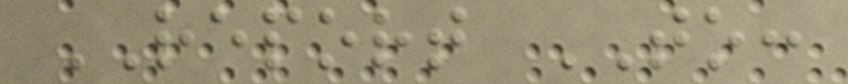REPORT TO:
